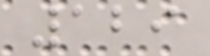129
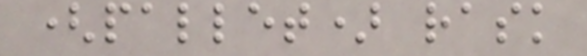(pallet) rask
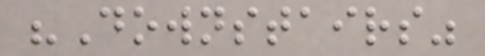"Downstairs"
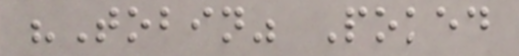"Tobin" Poked
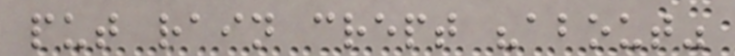put rain crept "about"
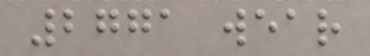2771 wear
